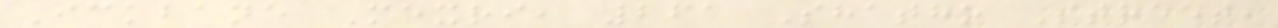Ickbane Mexri, 261 Shatho Street,
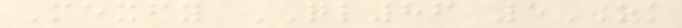Mexfy QL86 5OK
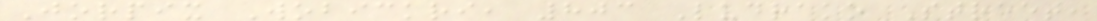Jorpix Wobickri, 803 Ludrako Street,
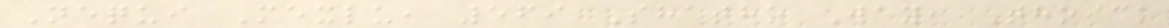Nequi Mexlu, 569 Shatho Way, Thoick
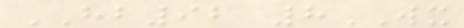HB92 8WX
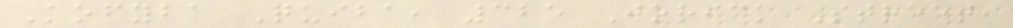Kofyba Quiba, 325 Jorick Street,
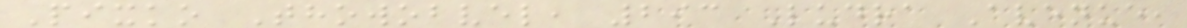Pixko Thowobvel, 293 Ludra Avenue,
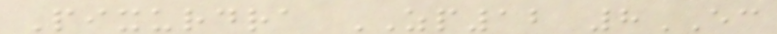Pixurdra ZP12 8EC
